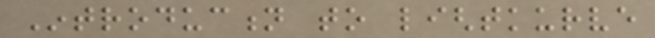Introduction to lightkurve
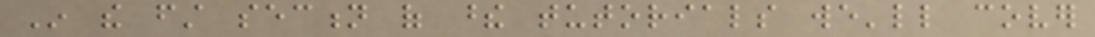In the first section of these tutorials we'll cover
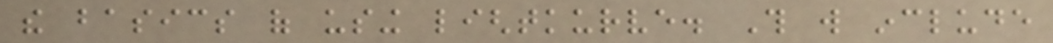the basics of using lightkurve. This will include
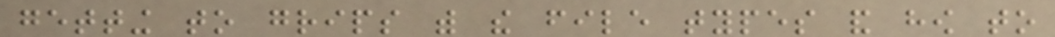getting to grips with the file types and how to
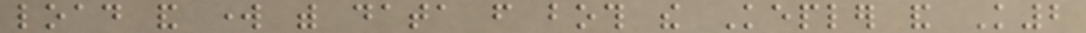load and work with data from both the Kepler and K2
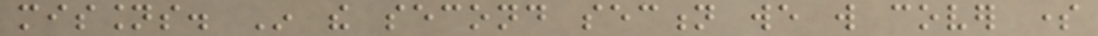missions. In the second section we will cover some
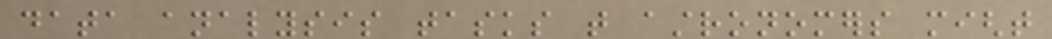data analysis tasks that astronomers might
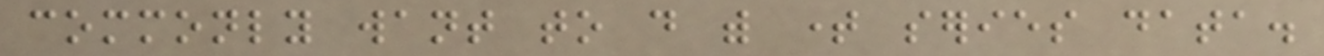commonly want to do with time series data.
